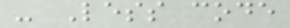- Less code
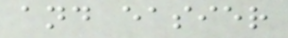and easier
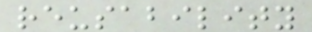reusability
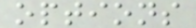options
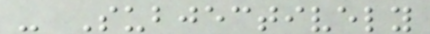- Subjectively
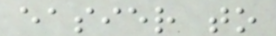easier to
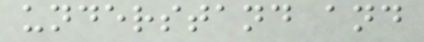understand and
